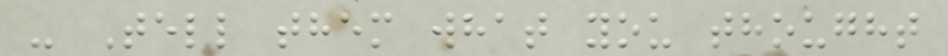- Tell them what you thought
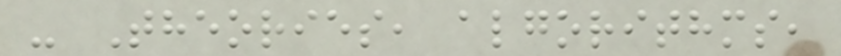- Theories, algorithms,
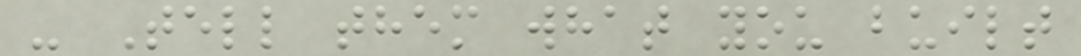- Tell them what you built
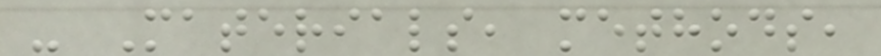- Materials, methods,
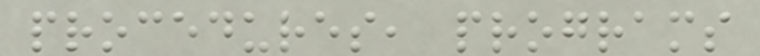procedures, programs
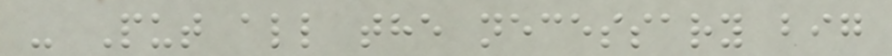- Put all the necessary big
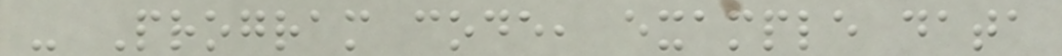- Program code, example data
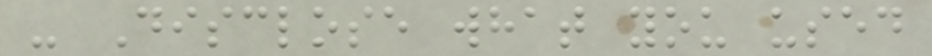- Disclose what you used
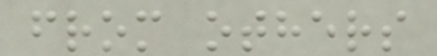from others
